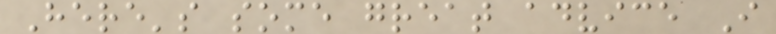Here's some great advice I
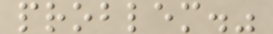problem."
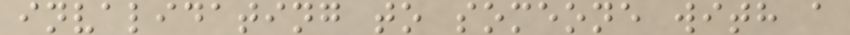invalidating to someone with a
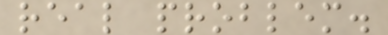real problem.
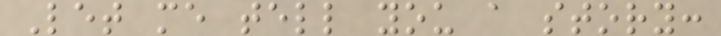Let me tell you a story:
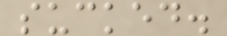sucked.
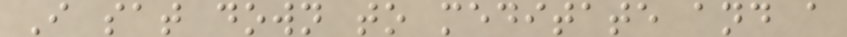I sat down to meditate and a
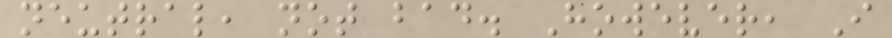neutral, not bad. However, I
